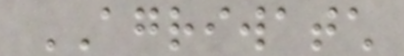AGRIWATCH
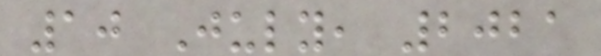10 July, 2021
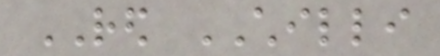RED CHILLI
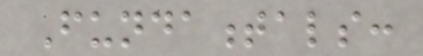Fundamentals:
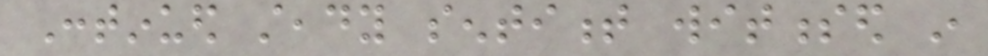Continued steady sentiment witnessed in
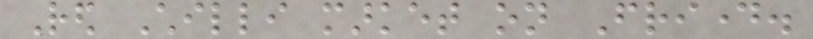Red Chilli market on Friday.
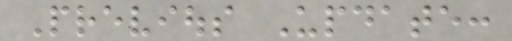Previous Update:
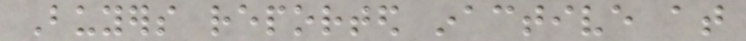Buyers reported inactive at
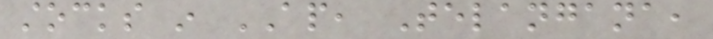stocks in AP, Telangana,
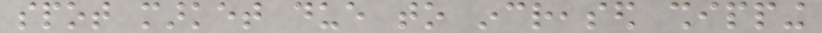spot market due to increased shipping
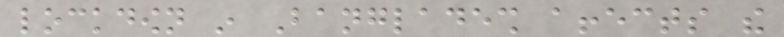lockdown in Bangladesh affects the
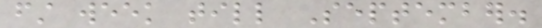first week till September.
